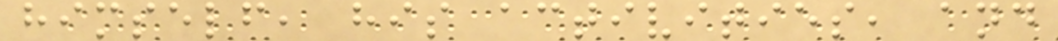himself, his activities, and
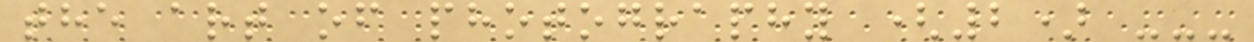the art of photography (2) ---
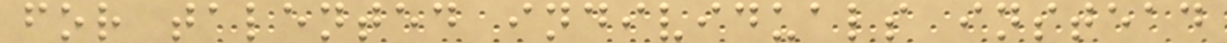for talented individuals instead
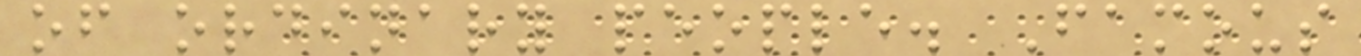of ordinary people. Famous
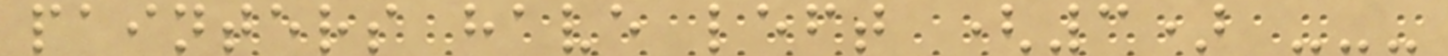painters have left (3) ---
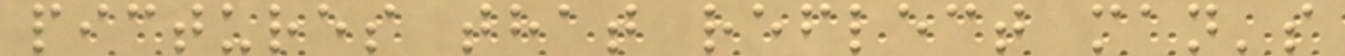pictures that reflect man's
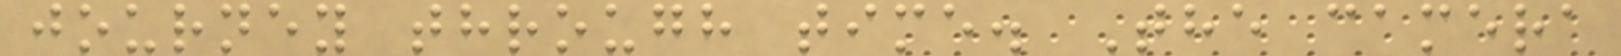journey through time. The camera
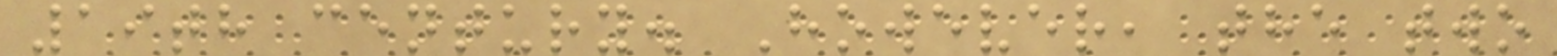19th century. However, the two
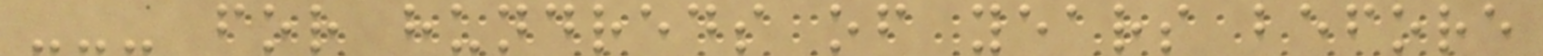--- for hundreds of years before
